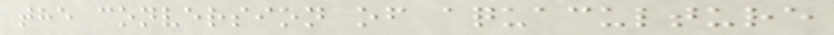the conversion of aquaculture
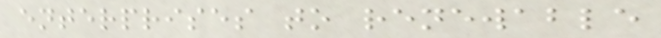enterprises to renewable
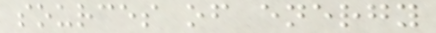sources of energy
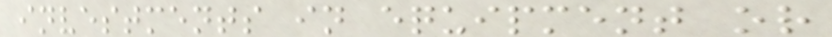investments in equipment or
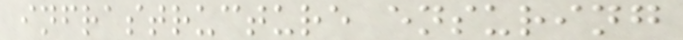infrastructure ensuring
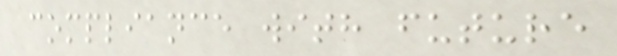compliance with future
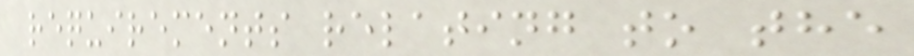requirements relating to the
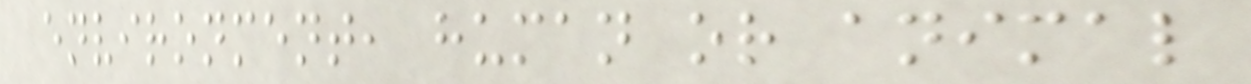environment, human or animal
